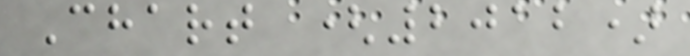Chart (2012)
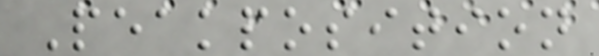Peakposition
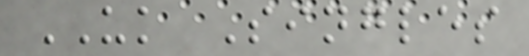UK Singles
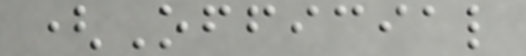(Official
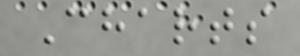Charts
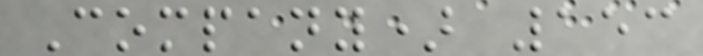Company) 153
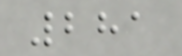281
